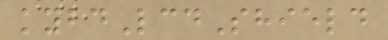kybdLcdShield
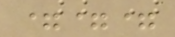===
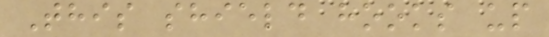This shield hooks up
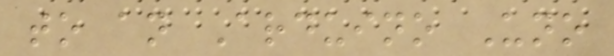to an Arduino Uno
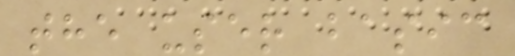the user basic
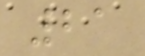21
